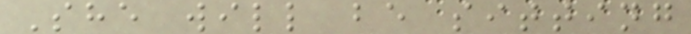She will be sitting
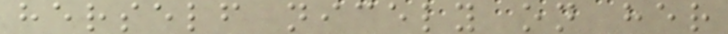herself nicely on her
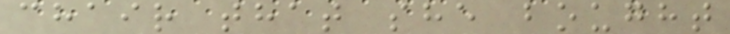chair that she bought
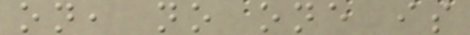on, no one is
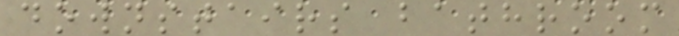downstairs bathroom
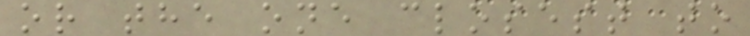or the one closest to
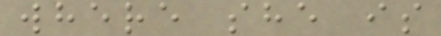where she is
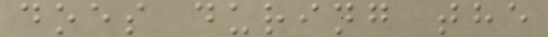does during the
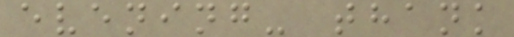evening- thank
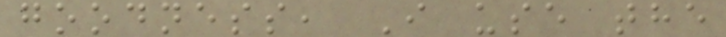goodness, I use the
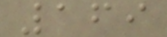169
